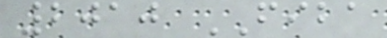2010 FIBA
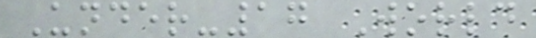Under-17 World
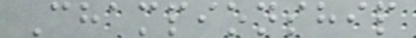Championship
